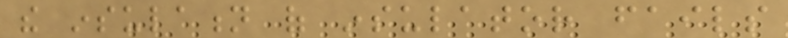the insulation of insulator fails
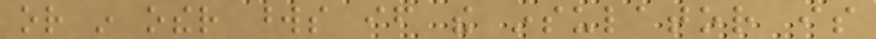or in other words if the insulator is
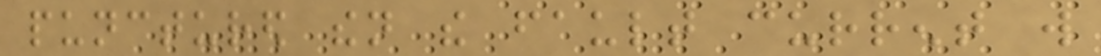punctured then the fault current will
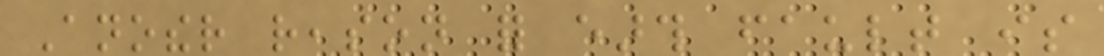Another reason for earth fault is
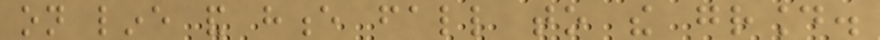on line and hence fall to the ground.
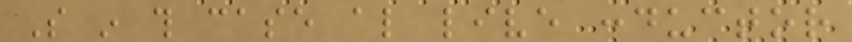So in this case also live conductor
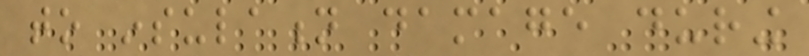to insulation damage during
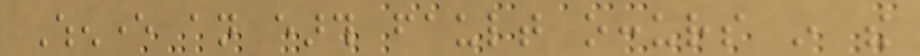Whenever an earth fault occurs in the
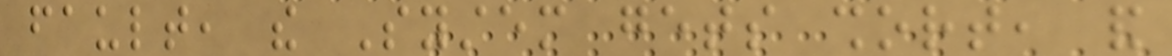fault, the System gets short, and
